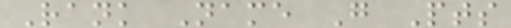Rank Name G Pts
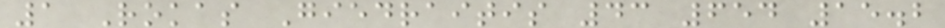1 Rokas Giedraitis 43 654 15.2
